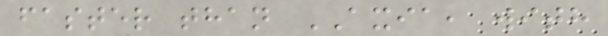faster than AXIA, with
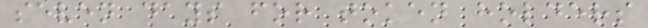seven days for token holders
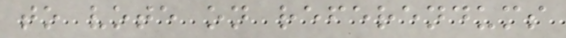to vote on referendums
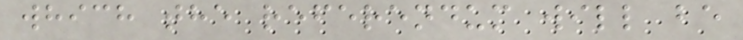which the referendum will be
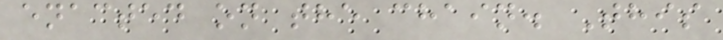enacted on the chain. This
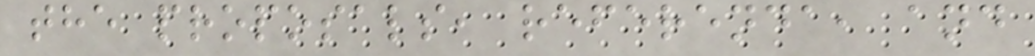the proposals, referenda, and
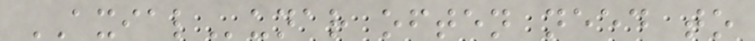AXIALunar often need to
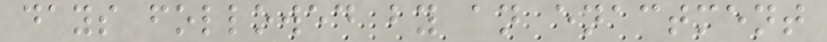days followed by an enactment
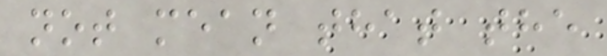not mean that the
